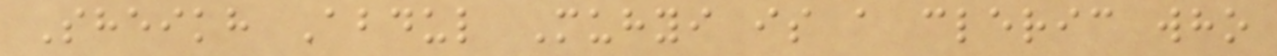Sheikh Abdul Muhyi is a cleric who
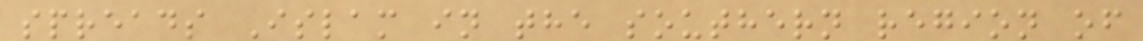spreads Islam in the southern region of
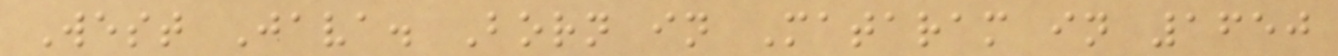West Java. Born in Mataram in 1650
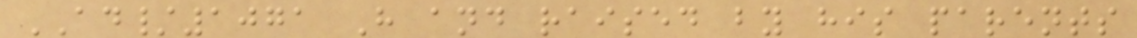AD/1071 H and raised by his parents
